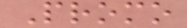Promo
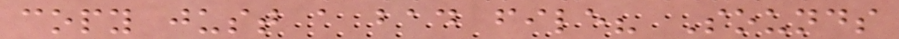copy just a bad file? Sounds
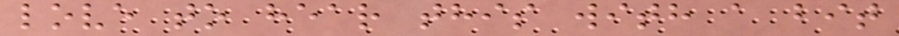love to hear this with a bit
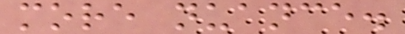more nuance.
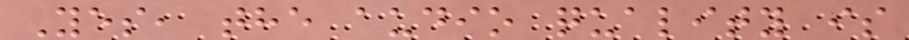Yes, the audio quality is
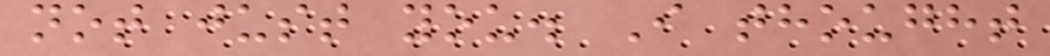not just you. I thought
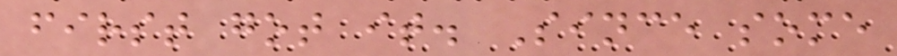first got it. Since some
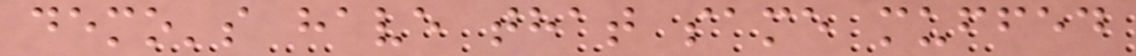demo's have that same muffed
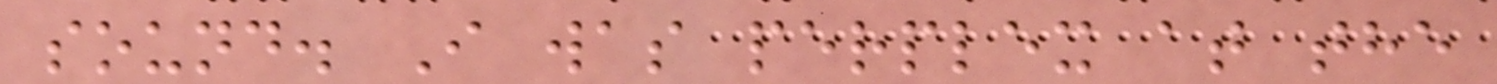sound. I was perplex at the
